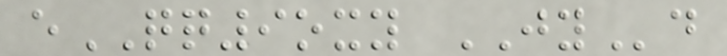eQQ9oxy JYd
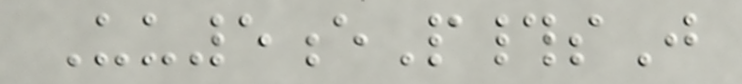Uu5eP#sJ
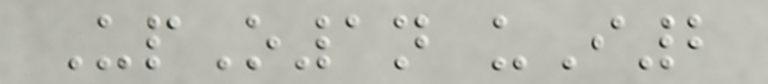UpO1n uI2
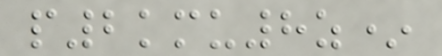p2kmu8z*
